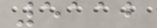5112
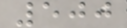500
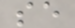se
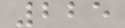225
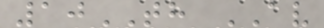10TH AV
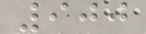900
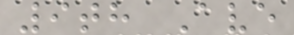9th Ave
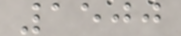1500
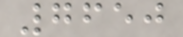7650
